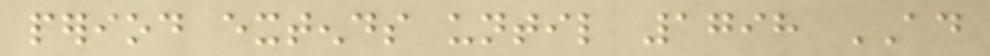period extends until 1798 AD
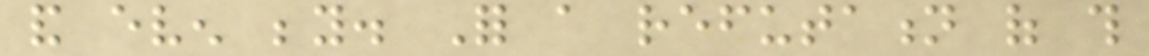and even beyond. For a refutation of this
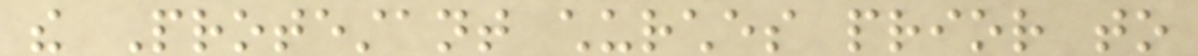the Protestant churches prior to
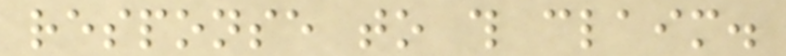response to this claim.
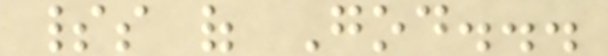spirits of God...
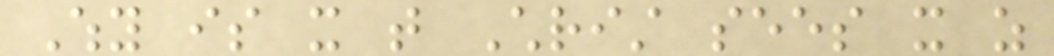Why is it that Christ sees it as
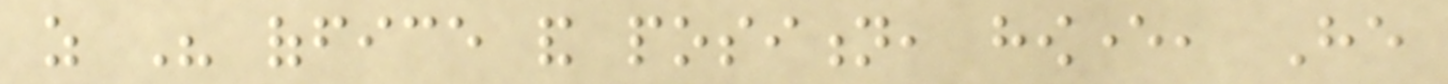as His office and position, however, He
